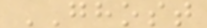GHOST
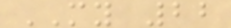MY 22
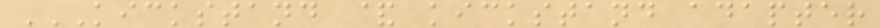KICKSTAND & KICKSTAND ADAPTER
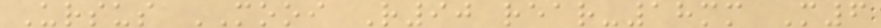Ursus MOOI R90 rear-18mm M6
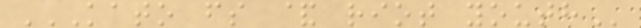KATO FS & RIOT YOUTH
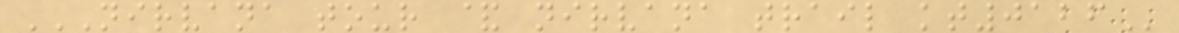NIRVANA TOUR & NIRVANA TRAIL KT0126
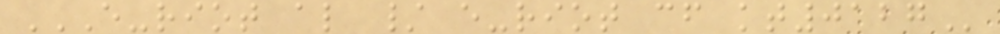E-RIOT AL / E-RIOT CF KT0127
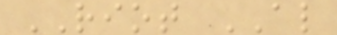RIOT AL
